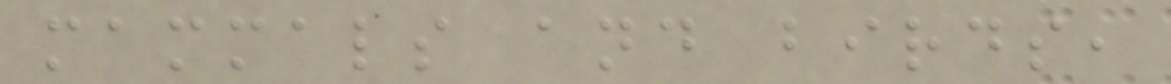mammals and birds,
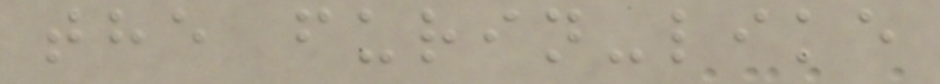the furin-like
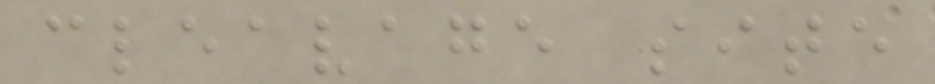cleavage site
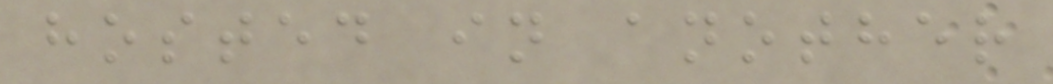hosted in another
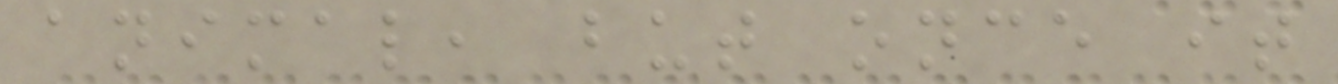animal, but once it
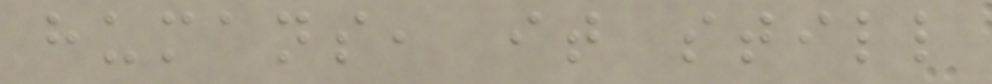humans, it still
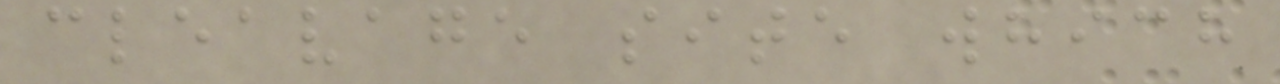cleavage site which
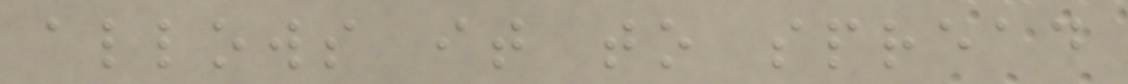allows it to spread
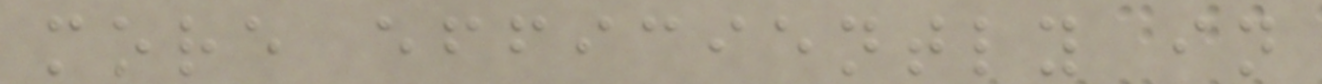more efficiently in
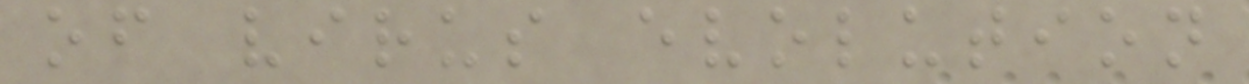of virus evolution
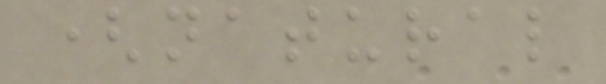(natural
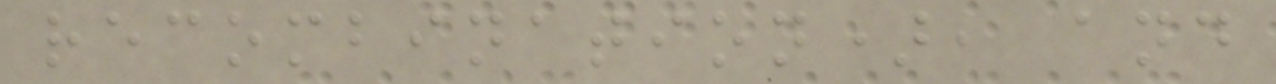recombination), and
